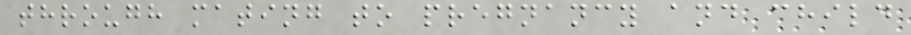through mating to pregnancy and child
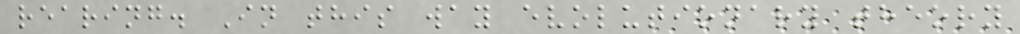rearing. In this way evolutionary theory
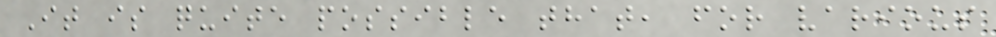It is quite possible that, for various
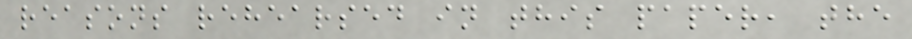reasons rehearsed in this paper, the
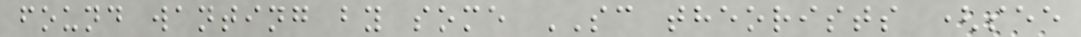found wanting by some SC theorists (see
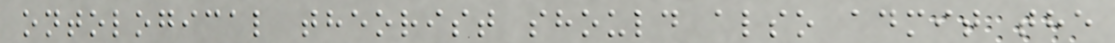ontological theorist should also admit the
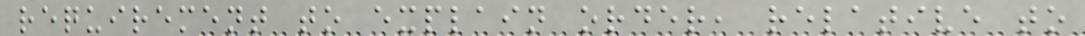requirement to explain order, relative to
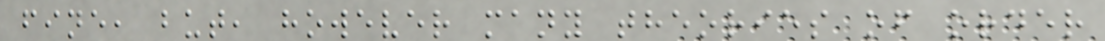fine, but, however many theories of order
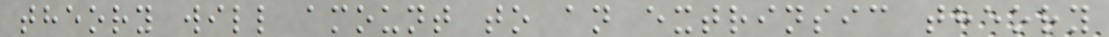theory will amount to an extrinsic theory
